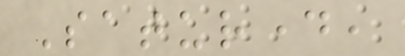Saturday,
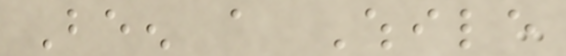Been a While
